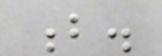b.
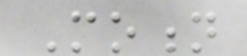Motion
